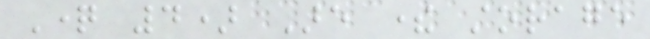Question 4) Are there storage
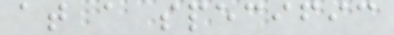at a specific
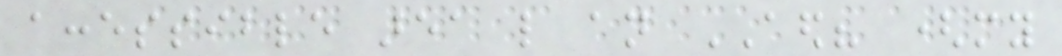accessible area like an AED? (my
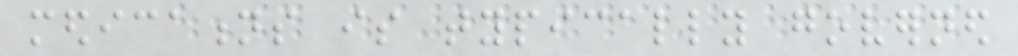medications is typically governed
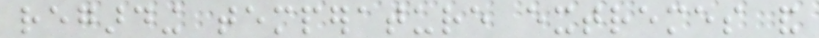regarding temperature extremes and
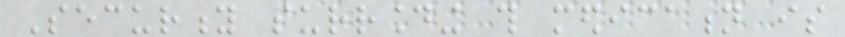Security surrounding this medication is
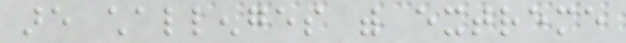are challenges with extreme
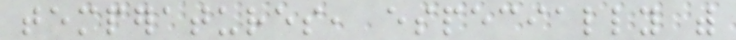temperatures, especially with
